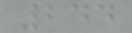244
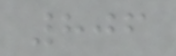806
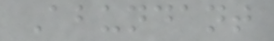Abundant
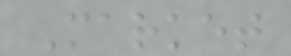Market
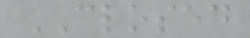CLOSED
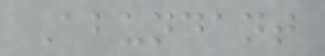Abundant
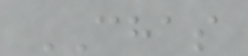CHAS
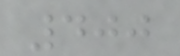400
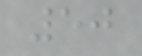50
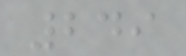249
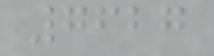7627
